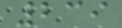239
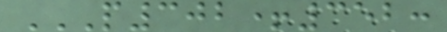P302+352:
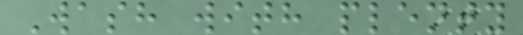Wash with plenty
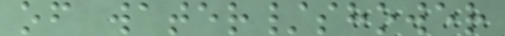of water/shower
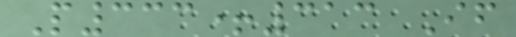P333+313 If
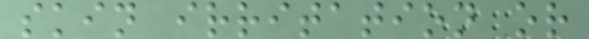skin irritation or
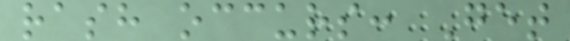rash occurs: Get
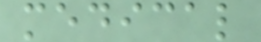medical
